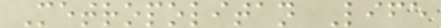Metropolitan Life
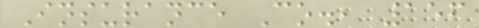Insurance Co., 156
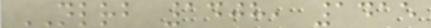NLRB 1408, 1415
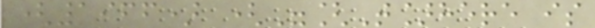(1966) ("[T]here is
